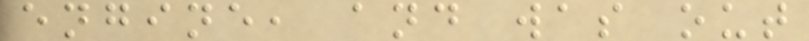engine, and was out
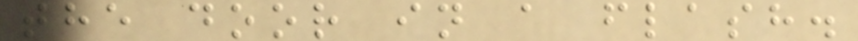the door in a flash.
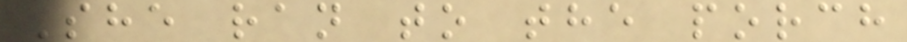She ran to the porch
